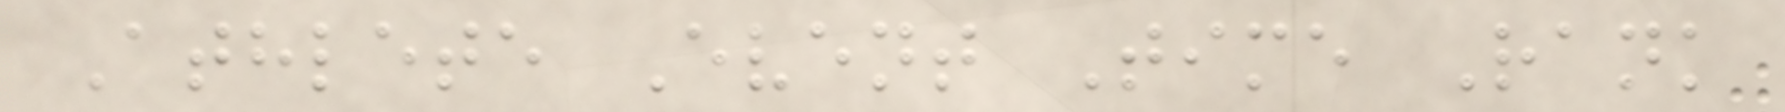Athlete Event Time Rank
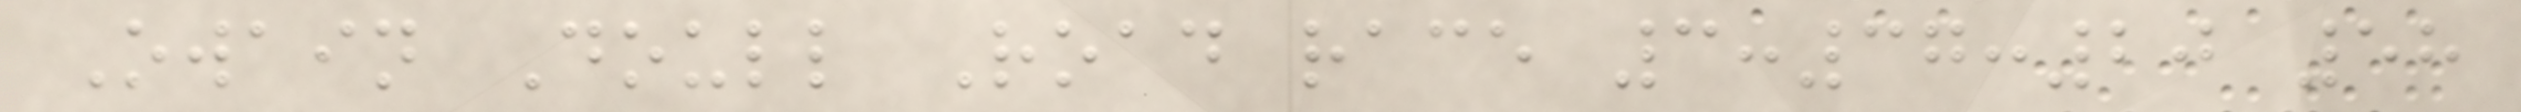Owain Doull Road race 3:37:20 58
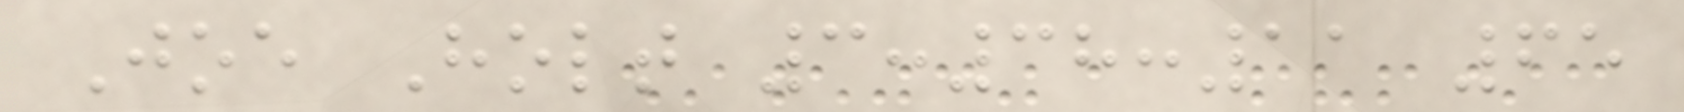Joe Holt 3:38:11 65
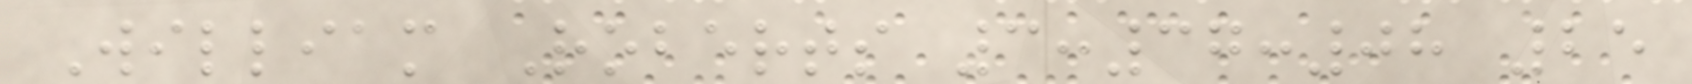William Roberts 3:37:08 25
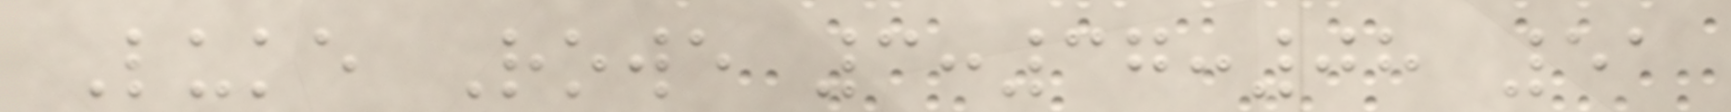Luke Rowe 3:37:08 51
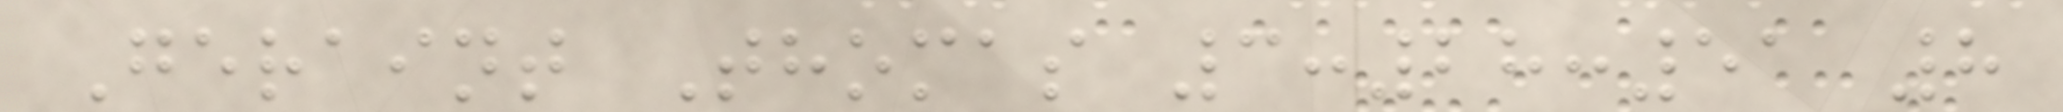Geraint Thomas 3:28:51 8
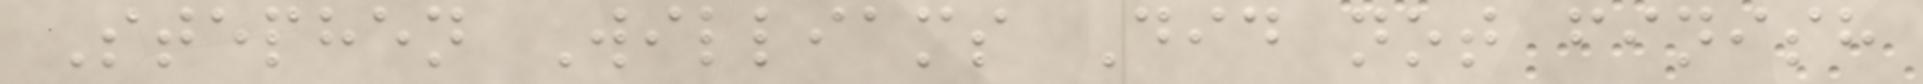Stephen Williams Did not finish
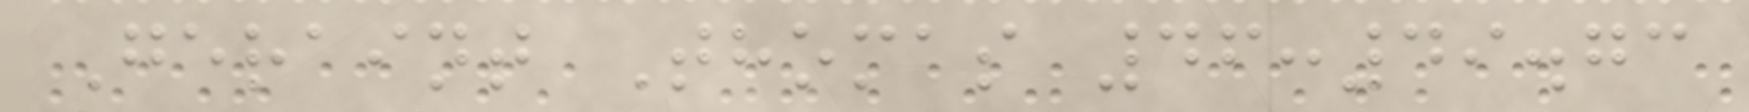Geraint Thomas 46:49.73
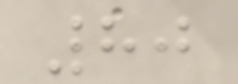80
